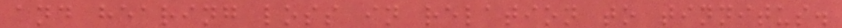and hearing loss in relation to tinnitus.
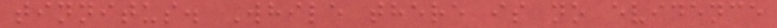tinnitus. While there is no evidence
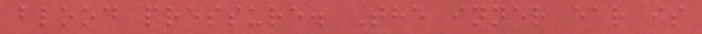blood pressure. The inner ear is
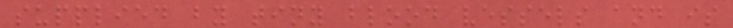supplied by tiny blood vessels and is
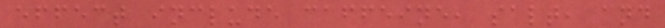effect include caffeine, salt, and
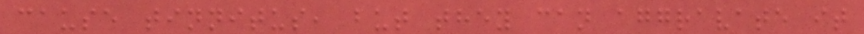cause tinnitus, but they can aggravate it
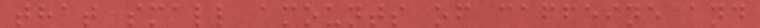that small amounts of caffeine and
